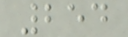254
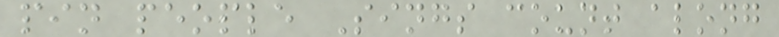pin people Sings count along
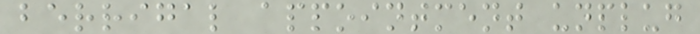berrigal appointment unplug
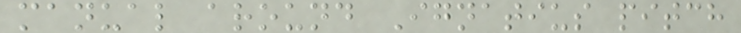manual around Ignatius pitch
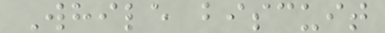While biscuit
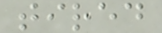tired
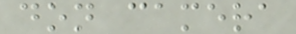don camera
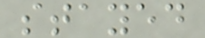stayed
